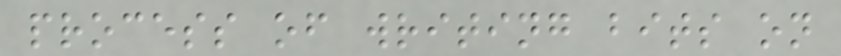process of writing bits on
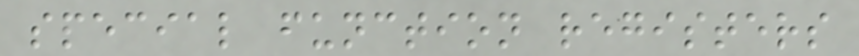special function registers
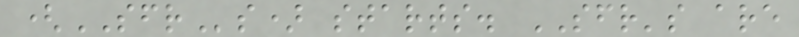(SFRs) starts. SFR's are
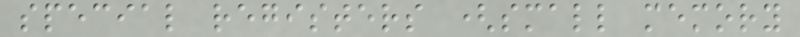special registers (small memory
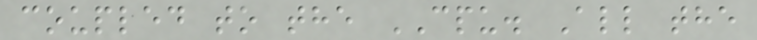coupled to the CPU. All the
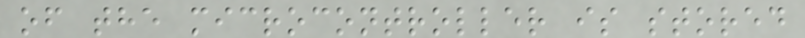of the microcontroller is stored
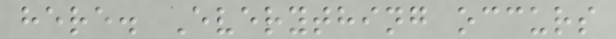here. Everything occurs
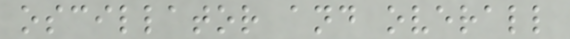oscillator and overall
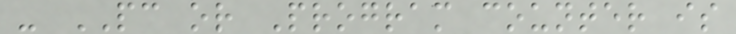- PC or Program counter is
